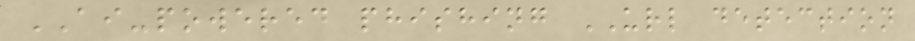AI-powered phishing URL detection
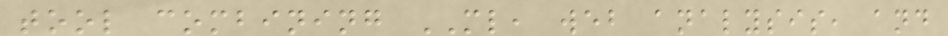tool combining ML, web analysis, and
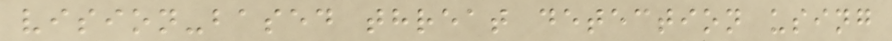vision-based threat detection using
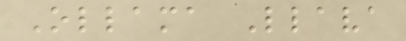Ollama Llava
